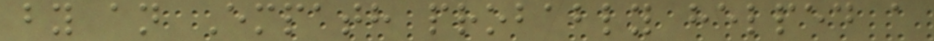by an Empath probably helped a
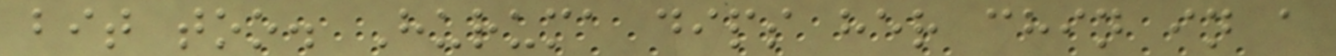bit too. Huruma dips her chin in a
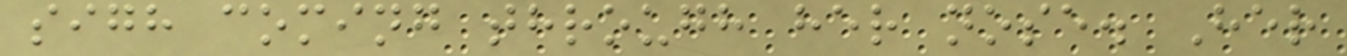sigh coming through her nose. Her
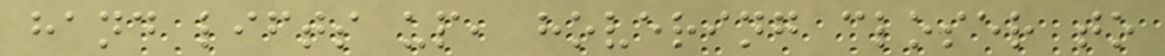hand lifts up, hovering closer to
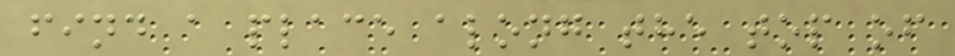find a place along the top of
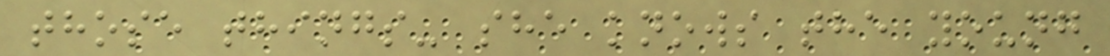those things- she knows the young
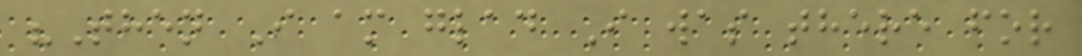"Then I am glad I was there for
